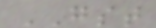GST
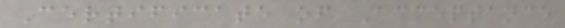Certificate of Acceptance
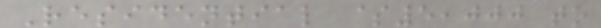Residential $5,000 to
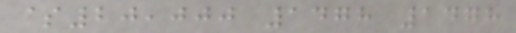$20,000 1478 1478
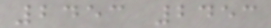2453 2453
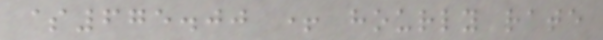$675.00 + hourly rate
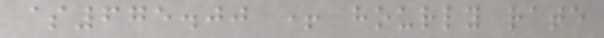$675.00 + hourly rate
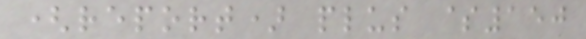(report) plus $150
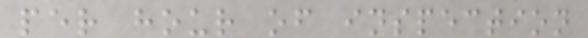per hour of inspection
